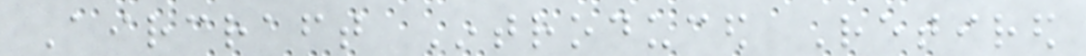Aircraft Introduced Retired
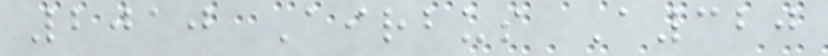2010 Airbus A320
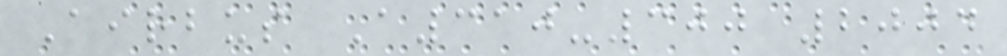Airbus A310-300 2004
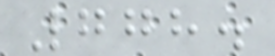778.
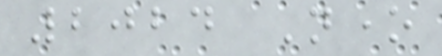2024 None
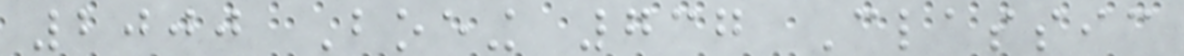2000 Boeing 737 Classic
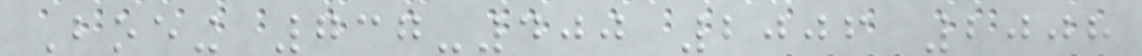Boeing 737-400 2006 2008
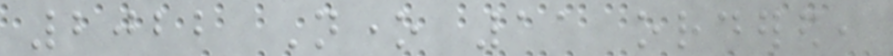2022 None 11 ordered,
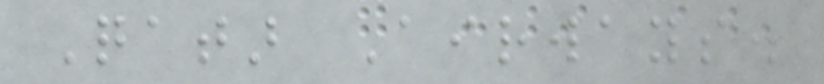Qatar Airways.
